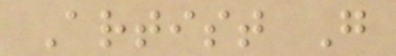Artist G
